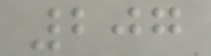207
